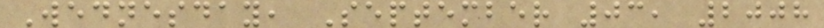Wednesday, September 03, 2008
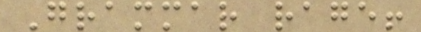Grammar rage!
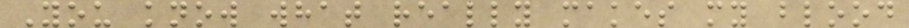You know what really makes my blood
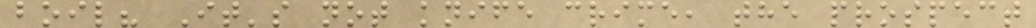boil? It's not knife crime, the prospect
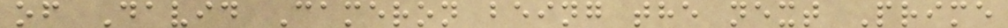of David Cameron being the next Prime
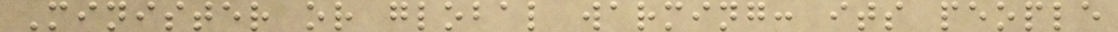Minister or global warming: its people
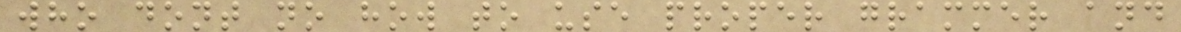who dont no how to use proper grammer and
